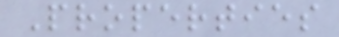Properties
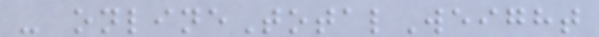- onlineTotalWeight
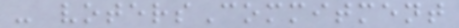- votersCommitment
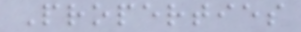Properties
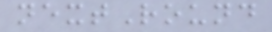nextRound
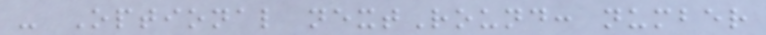- Optional nextRound: number
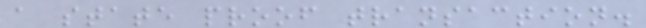a state proof transaction.
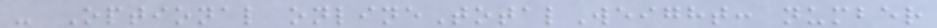- Optional onlineTotalWeight: number
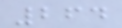264
